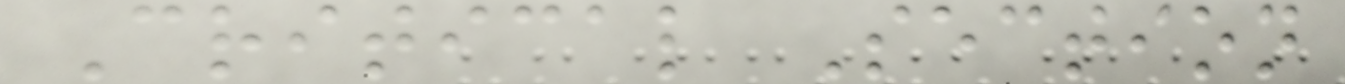Critical Section
